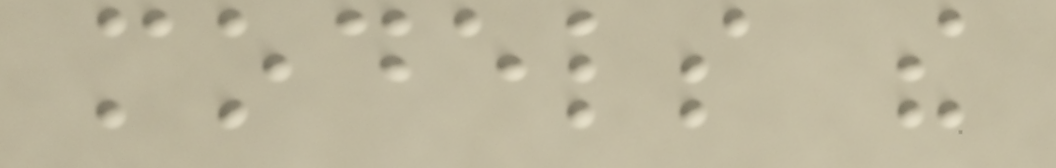models the
